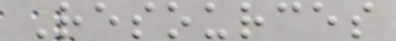Resources
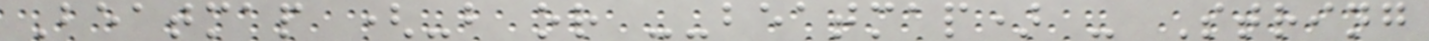Beatmap (-b or --beatmap) - String
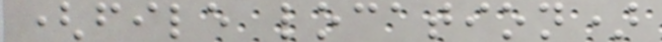(file location)
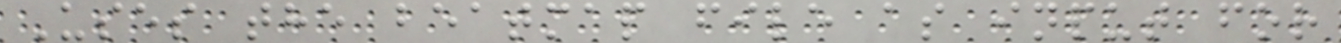Uses the beatmap file as input for
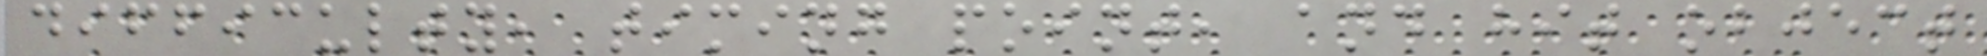difficulty, timing point, and hit object
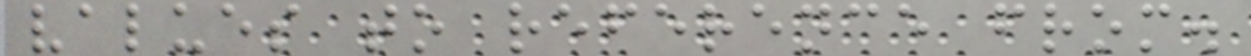values to reference from.
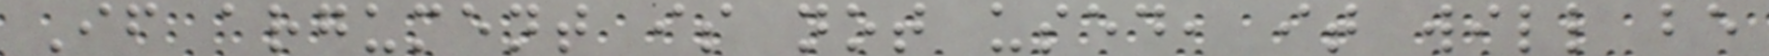If argument is not used, it will be
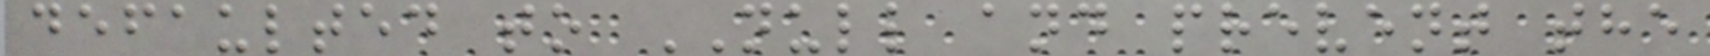defaulted to NULL and prevent the
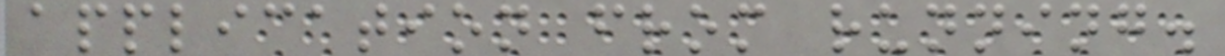application from running.
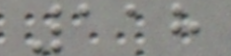118
